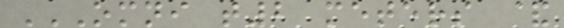OMNI T2 METERS &
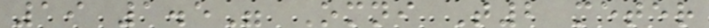19 1.5" Omni T2 meter
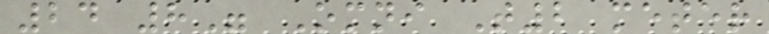24 8" Omni T2 meter
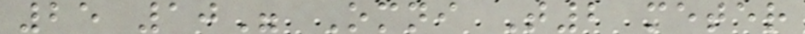25 10" Omni T2 meter
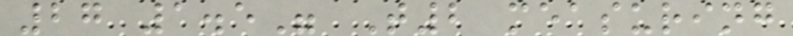27 1.5" T2 measuring
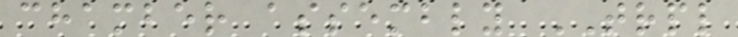chamber assembly TRPL
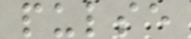pulse
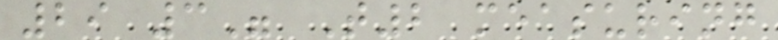29 3" T2 measuring
